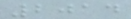2014
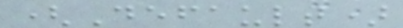(Default)
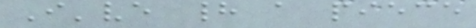I've had a piece
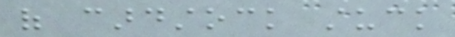of cardstock stuck
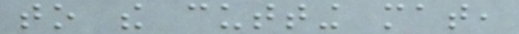to the cutting mat,
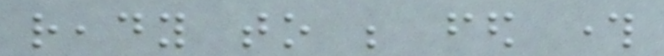ready to be fed through
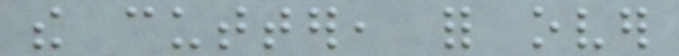the cutter, for over
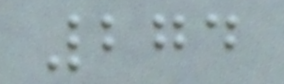274
